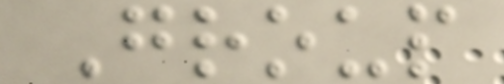Group
